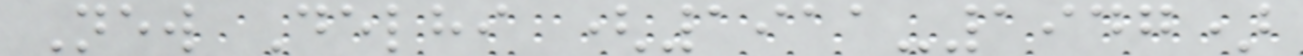New Delhi (1911-1947)
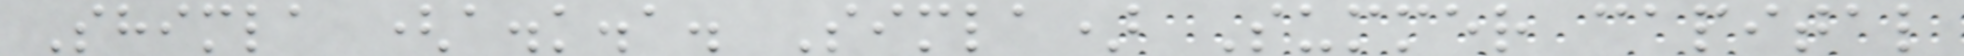Shimla (a.k.a. Simla) Summer capital
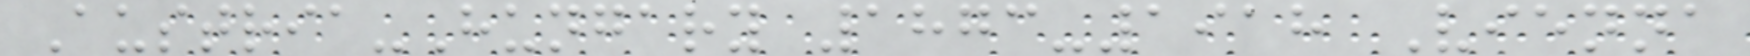Austria-Hungary 1873-1918 Vienna
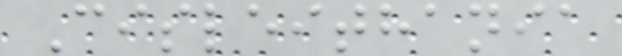Cisleithania
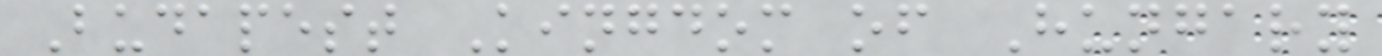Budapest Kingdom of Hungary
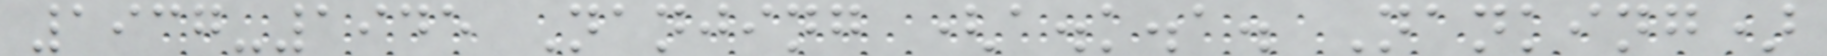1937-1945 Nanjing (a.k.a. Nanking)
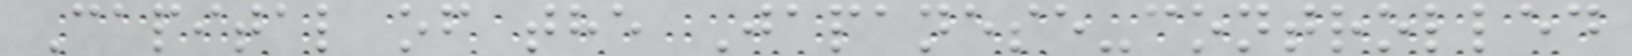Capital of the Japanese-controlled
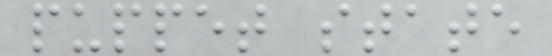puppet state
